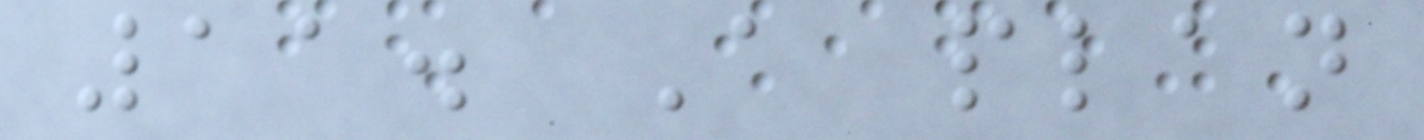11. A plan
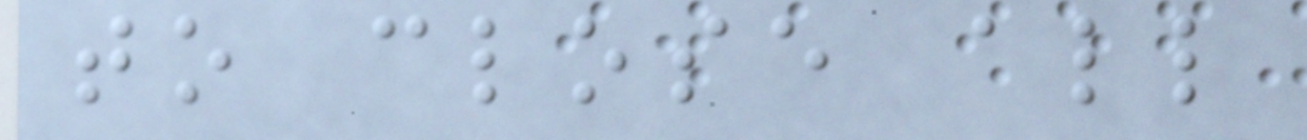to close all
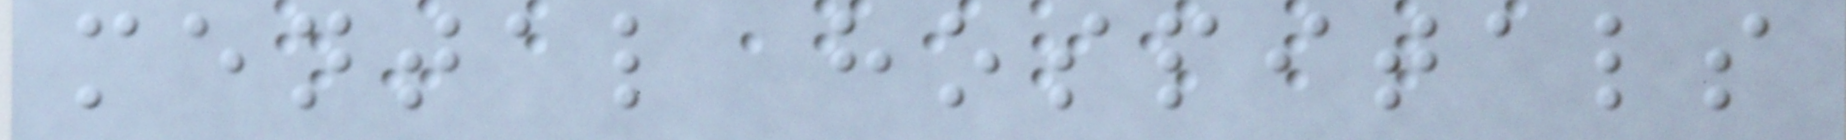mental hospitals
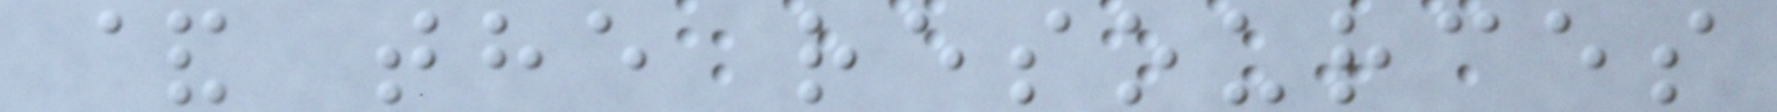& the resources
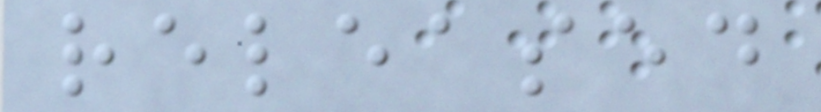released
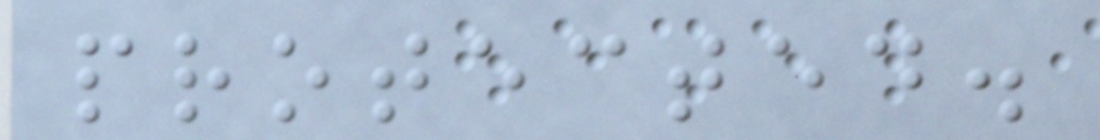protected.
